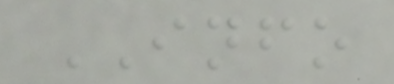INFO
